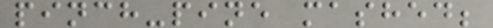pinch-pine mashed;
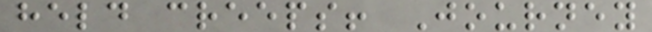held creeps! Journey
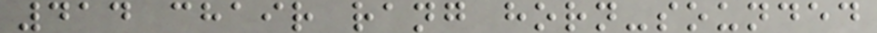414 chair rang horn-sounded
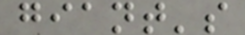giant's
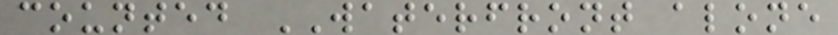counted WATERFRONT alone
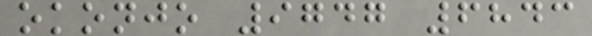okonjo 9747 6843
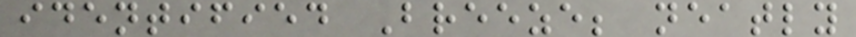identified Breeze; neatly
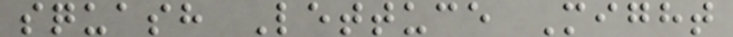squash Lettuce Might
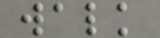walk
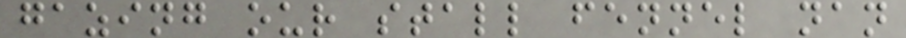gazing our stall fennel nan
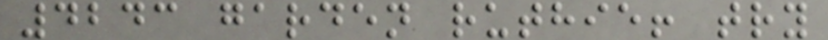4243 garden ruthie! try
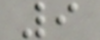9
